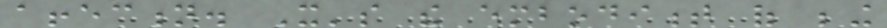affection. It's the embodiment of being
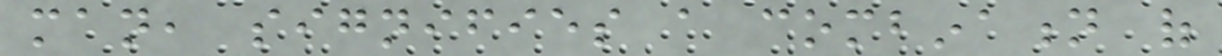man, signifies a combination of
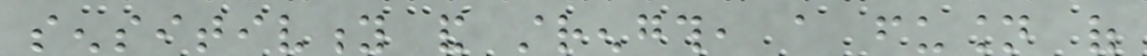sensitivity and strength, a fusion of
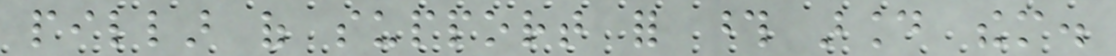pillar of support for those around them.
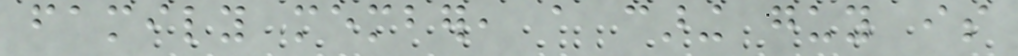family member, a caring guy is
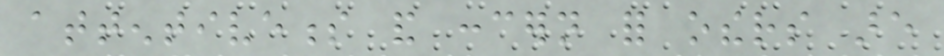attentiveness and concern for others are
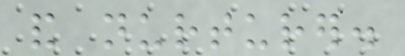and nurturer.
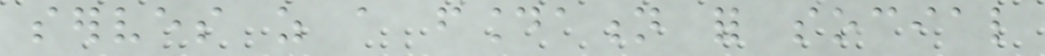serves as a foundation for social
